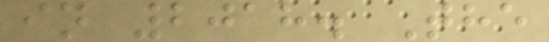in 2018. The
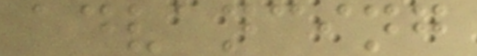advancing
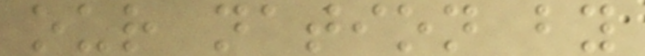our nation by
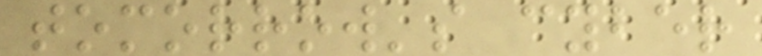tomorrow's cyber
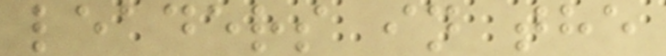leaders in the
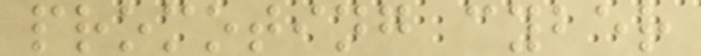promoting cyber
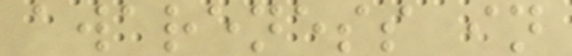awareness in
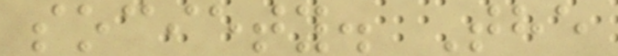society. The
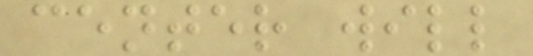center will
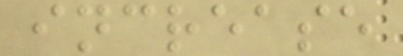increase
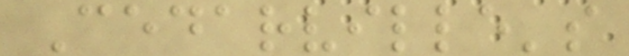Cedarville's
